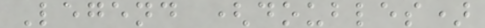Legend (doubles)
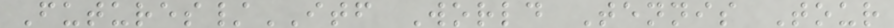Futures/ITF World Tennis Tour
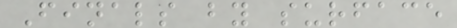Finals by surface
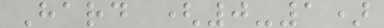Hard (0-1)
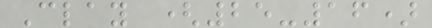Clay (25-16)
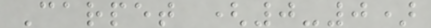Carpet (0-0)
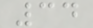34
